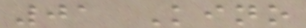01 Kino
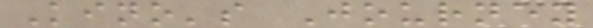Kino's Journey
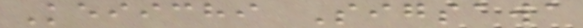Keiichi Sigsawa
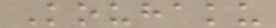Kouhaku
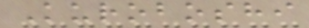Kuroboshi
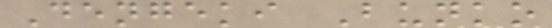Dengeki Bunko
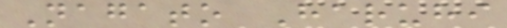Nagato Haruhi
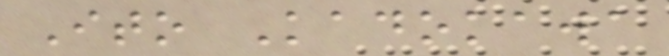Ito Kadokawa
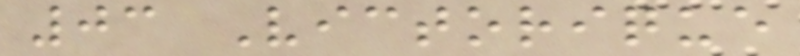03 Victorique
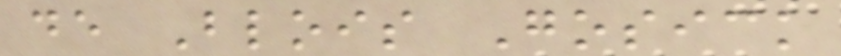de Blois Gosick
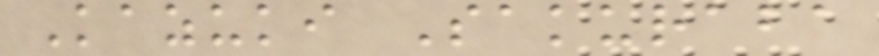Kazuki Sakuraba
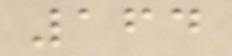164
